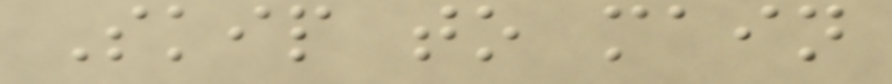Skip to main
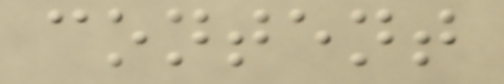content
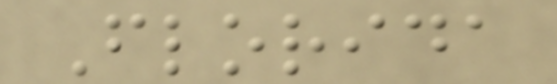Florida
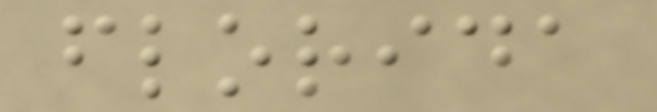florida
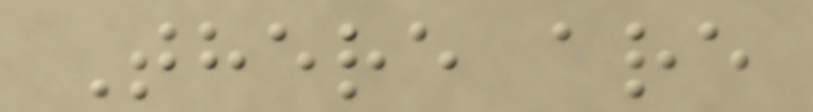There are
